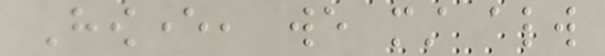However, we must always
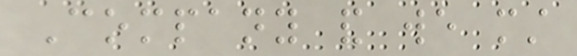Company and we must
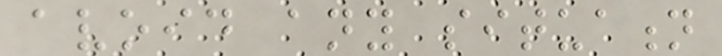avoid any situation
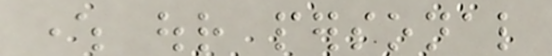where our personal
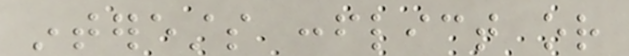interests conflict or
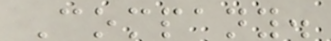Company.
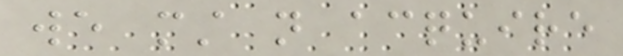we must not acquire
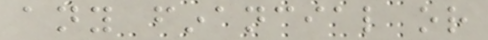any financial or
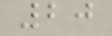20
